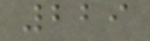229
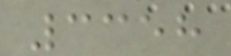3358
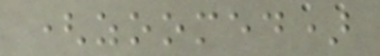(zoomed)
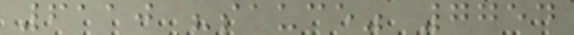6110 "sauce" 7754
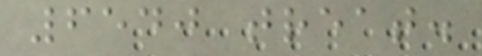6540 treat.
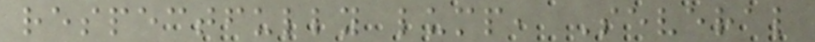respectfully lump, Several
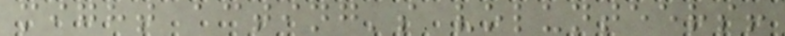might acting's volunteers!
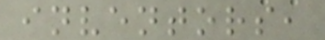inventors,
